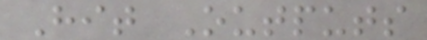Hit Outputs
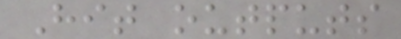Hit outputs
